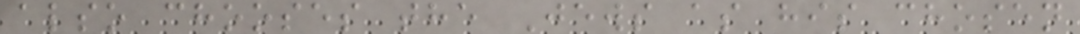also chooses the Jews as his chosen
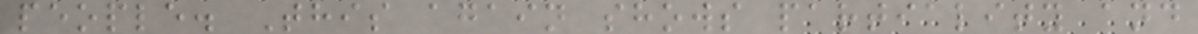people. This again shows partiality and
